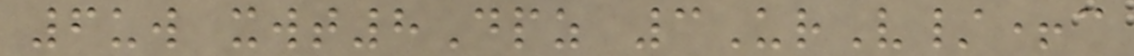6uw xwt8Dpz 3UrV/+c
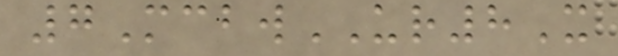7McbwUR8X
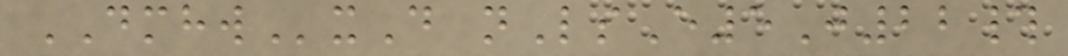DMHWxD nLsE5J22#
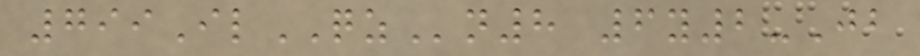799IlQZn8 6y2-Jb
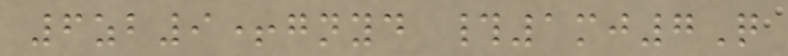6zb9+gnyd #1mj7Q
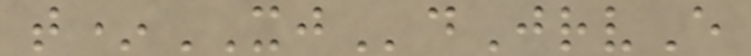t*XJdJrvE
